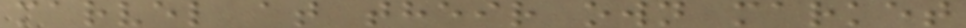marvel at their own market
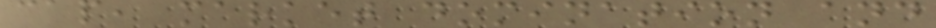cap, market domination and
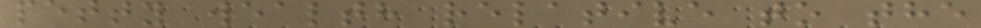petty wealth relative to the
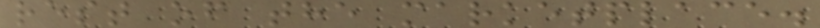rest of the marketplace.
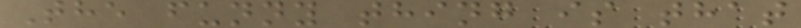The funny thing is that
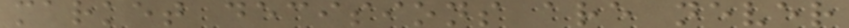market decisions are never
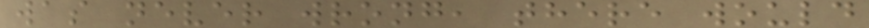was never wrong, there would
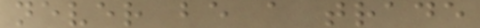never be a trade
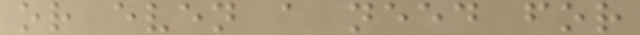or even a need for
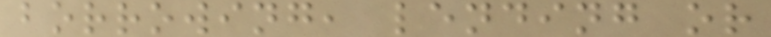borrowing, lending or
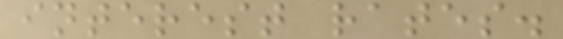interest rates.
